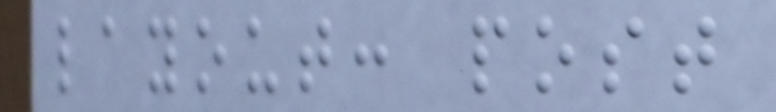layout: post
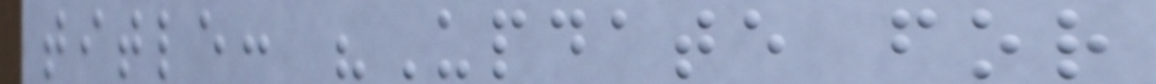title: "Update for
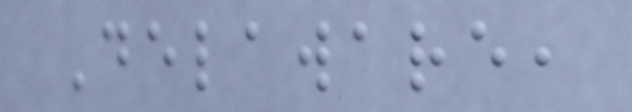Delaware,
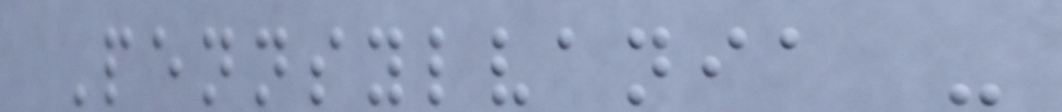Pennsylvania -
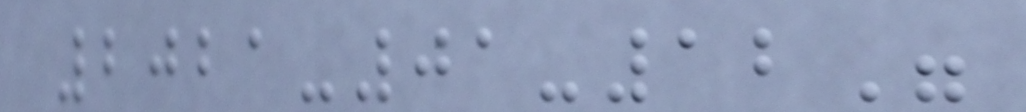2021-01-12"
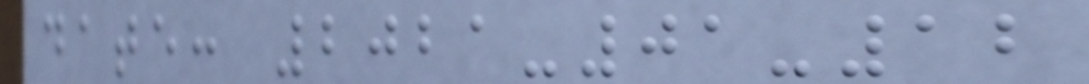date: 2021-01-12
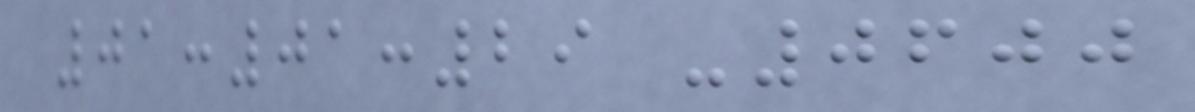01:01:29 -0600
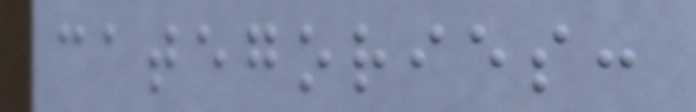categories:
